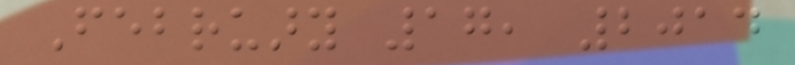February 17, 2014
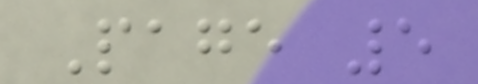Page 5
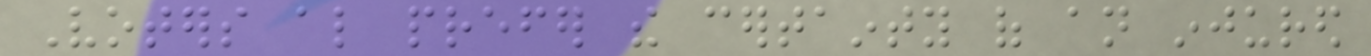Voters also prefer the certainty of an injured
